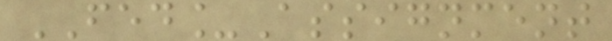FED_Assignment
